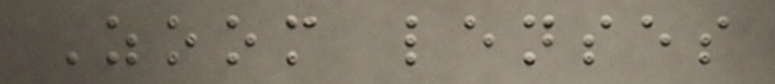Zoom lenses
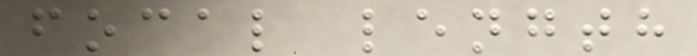focal length
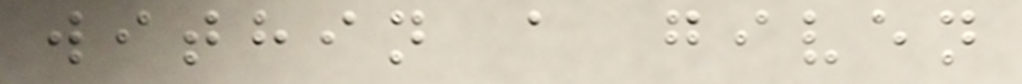within a given
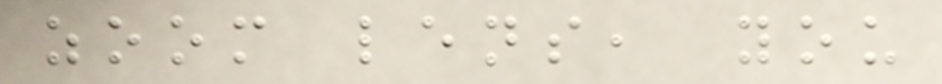zoom lens, you
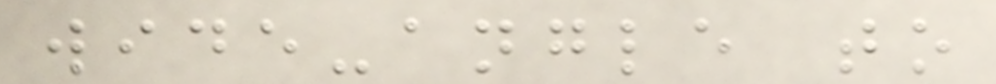wide-angle to
